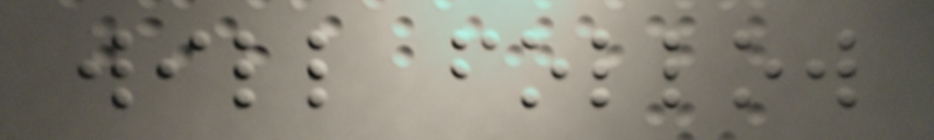will follow
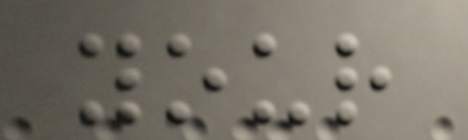your
